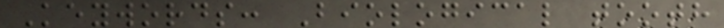Keywords: Biological tooth
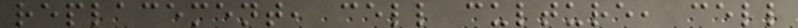replacement, cell culture, cell
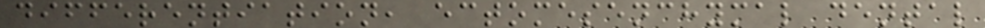differentiation, ectomesenchymal dental
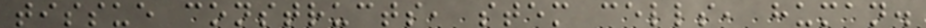tissue constructs, stem cells, human.
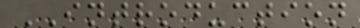INTRODUCTION
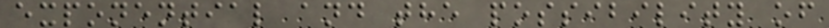exponential and the possibility of
